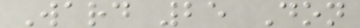Ward 25 Don
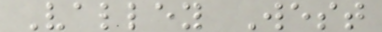Valley West
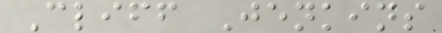Cliff Jenkins
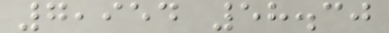7,954 58.30
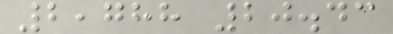2,788 20.43
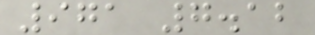971 7.12
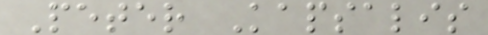Peter Kapsalis
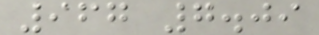967 7.09
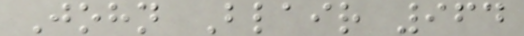John Blair 964
